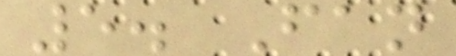5. Fan
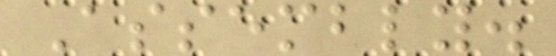Assembly.
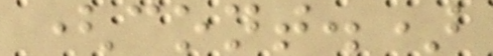(cont.)
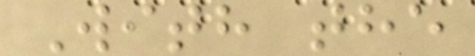With the
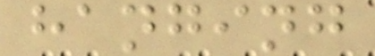hanging
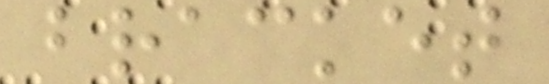bracket
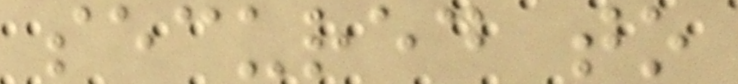secured to
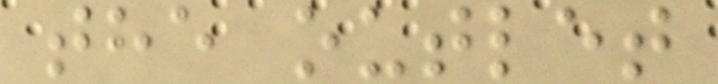the outlet
